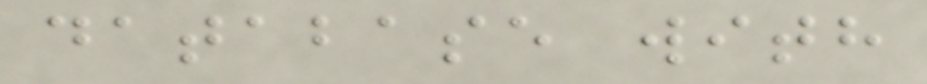database with
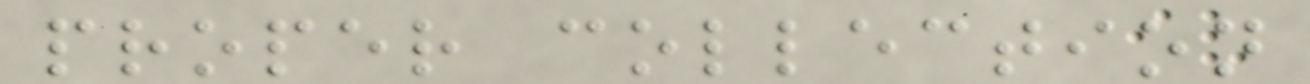proper collection
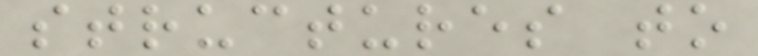structures to
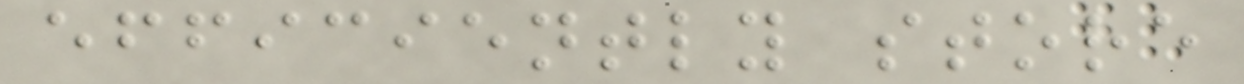efficiently store
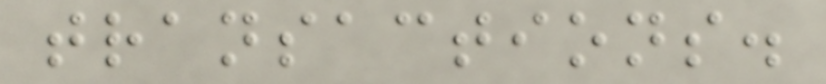transactions.
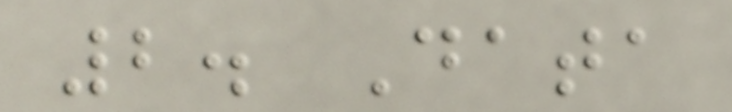2. Data
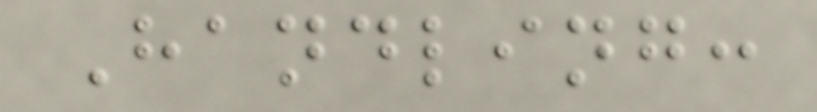Handling:
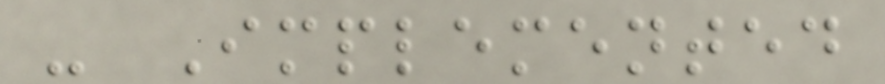- Implemented
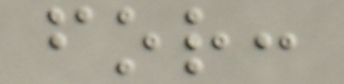for:
